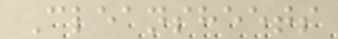Cleansheets
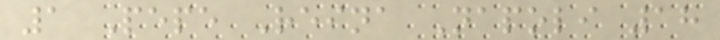1 Pepe Reina Napoli 18
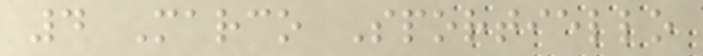4 Marco Sportiello
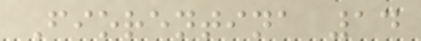Fiorentina 14
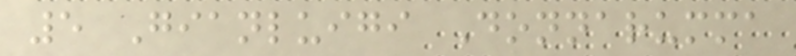5 Gianluigi Donnarumma
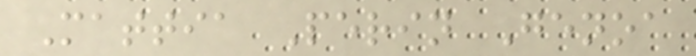Mattia Perin Genoa
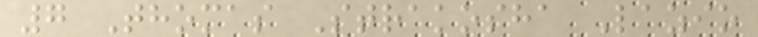7 Thomas Strakosha Lazio
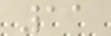11
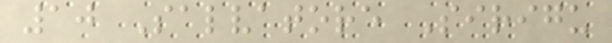10 Salvatore Sirigu
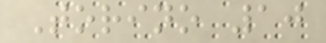Torino 10
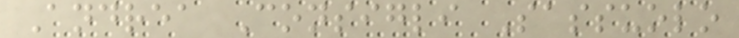Andrea Consigli Sassuolo
